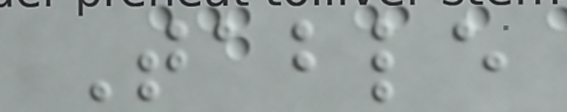Table
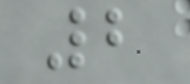2
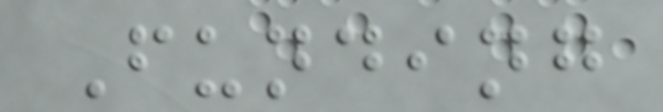Funding
